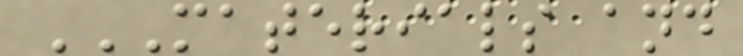MATERIALS AND
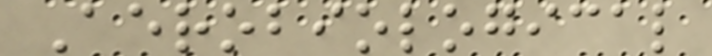Aerobiological
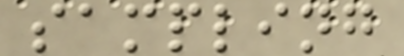sampling
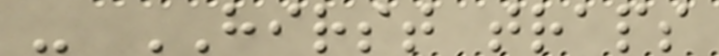- HIRST traps
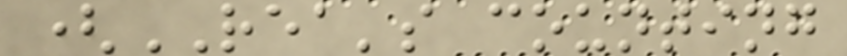(REA's counting
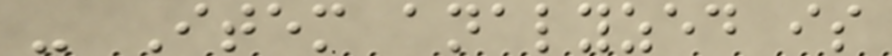- Item analyzed is
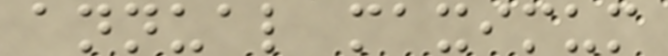annual maximum
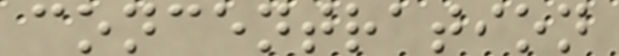concentration
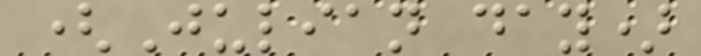(Julian day)
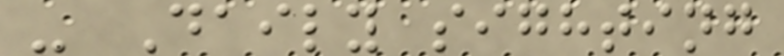- Daily sighting
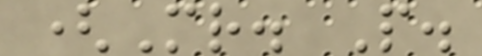(Mr. P.
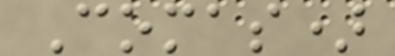Comas)
